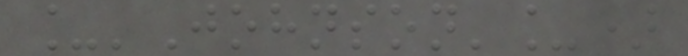_'Johnson'_)
